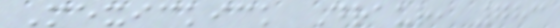Mexickick Draur, 783
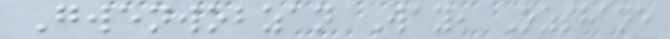Gwenwobzan Way, Ozshane
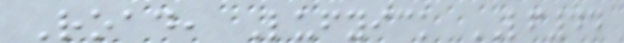Road, Lufyick LF44
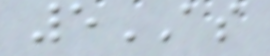5AS
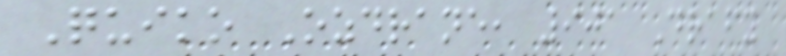Quiko Ozdrane, 901 Drafy
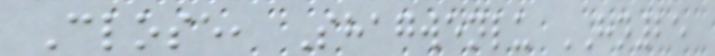Close, Shagwenlu HN25
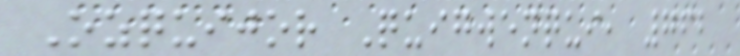Ozquijor Quigwenqui, 762
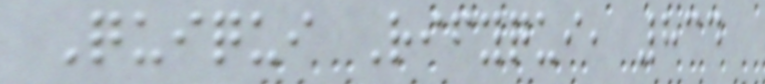Quiqui Rifyqui, 834
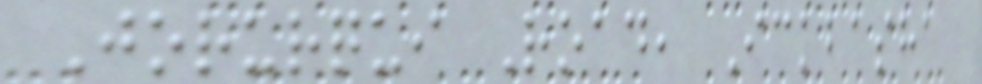Jorurqui Road, Ickbasha
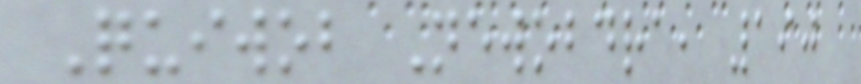Quiwob Newobdra, 190
